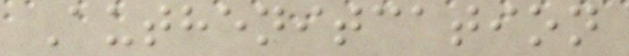Authenitcation
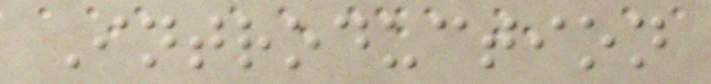Introduction
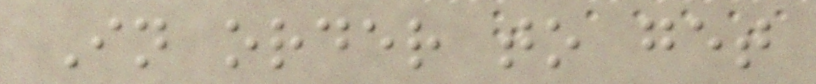In order to get
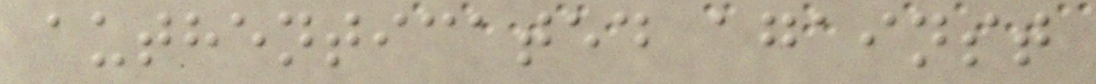authenticated against
